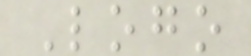Logo
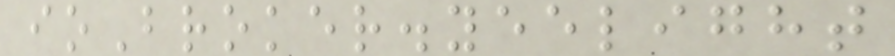ioBroker.yeelight
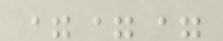===
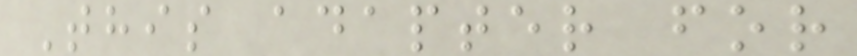This adapter for
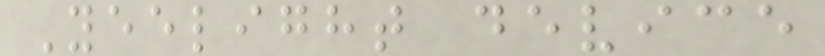Yeelight device
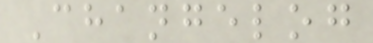Changelog
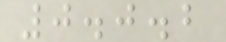0.0.2
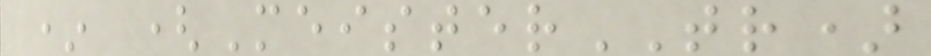* (MeisterTR)
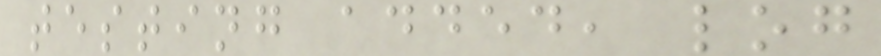testing added, log
